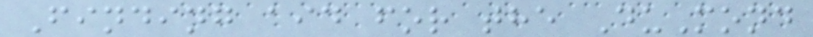Finding aid for the DuMond
